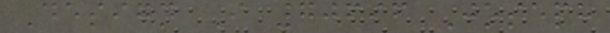Design I 70696 Joseph
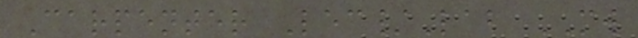Carpenter Lec/Lab MW
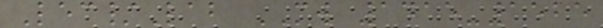Lec/Lab MW 1415-1525
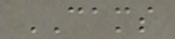CAMS
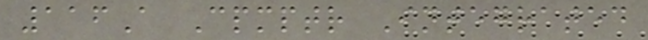116A Cpmptr Integrated
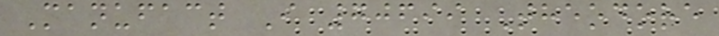Manufact I 70699 Theodore
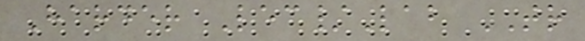Harder Lec/Lab TR
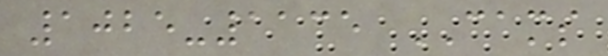1025-1135 CAMS
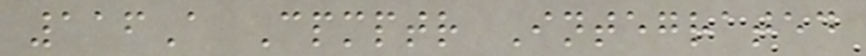116A Cpmptr Integrated
